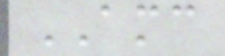AMC
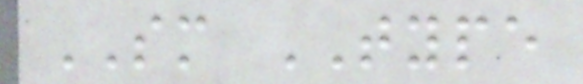SM TYPE
